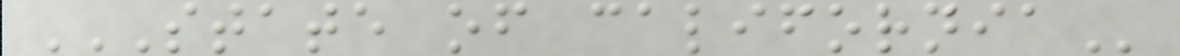STATE OF CALIFORNIA
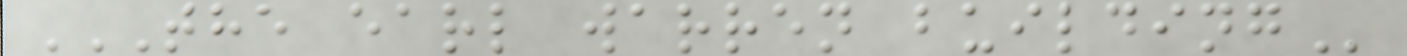THE EARL WARREN BUILDING
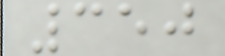350
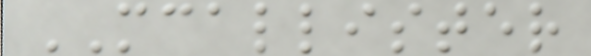MCALLISTER
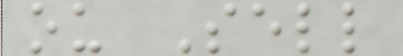ou Sell
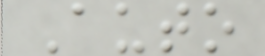Auto
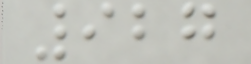927
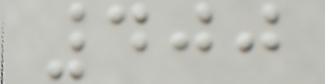400
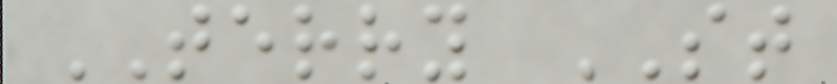TERRY ST
